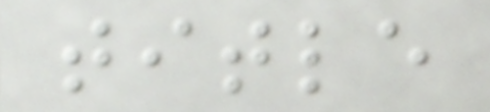title
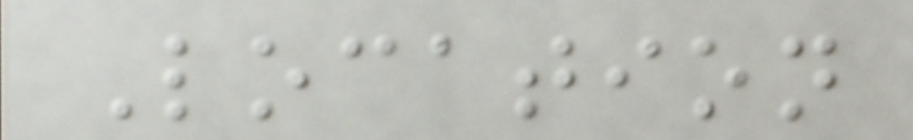Location
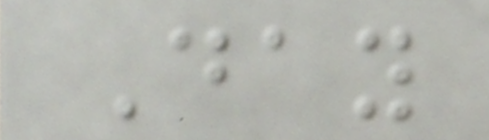Day
